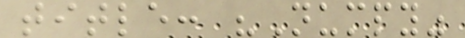title: "Numpy"
